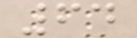64
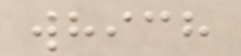which
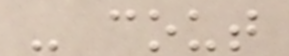- cout
